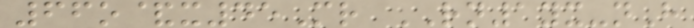66o&x45Mr RN1yx-nH
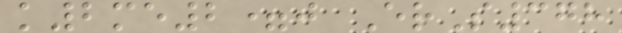k2me2=j ErS378
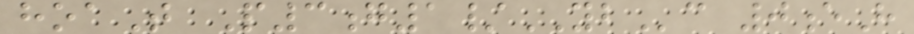hoaT P3g1/YBc 0eH
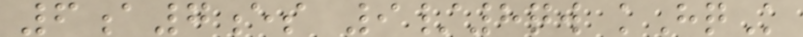6a7es 9/8qw kHqK
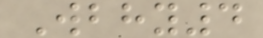Wbhy4
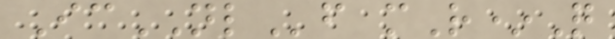IcNLf mR*Q
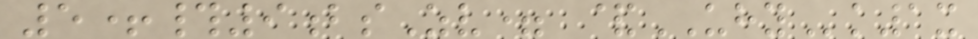5+#9bsZv= &UHYk1x
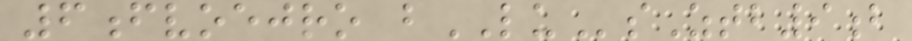6fvoejro bLUsZtb9b
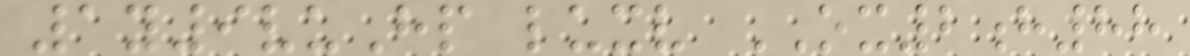1y9vuHp luxv OX2h88
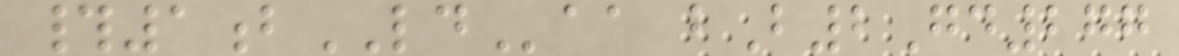#1bLDaa bB2Gd277
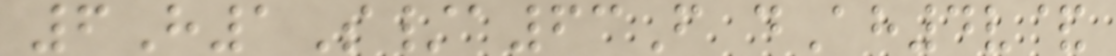6H1S/a63F dAh4v&
